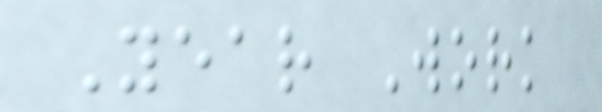Year Work
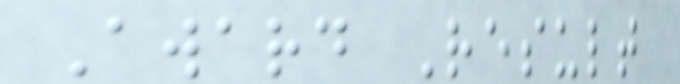Award Result
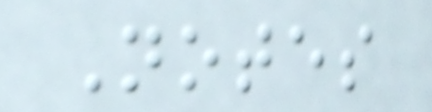Notes
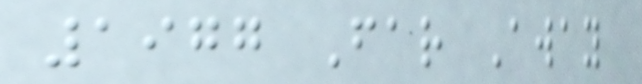1977 Far Away
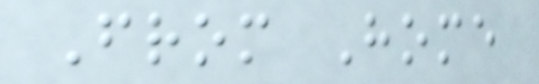From Home
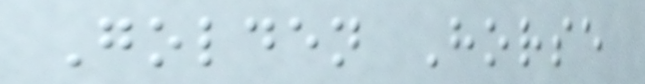Golden Horse
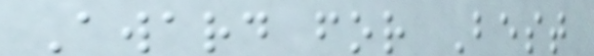Award for Best
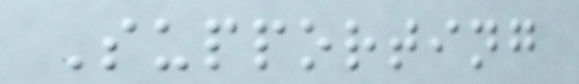Supporting
